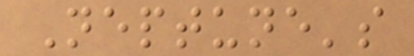Neptune's
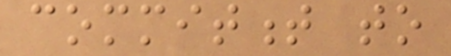commitment to
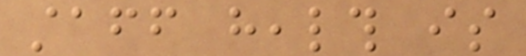staff health is
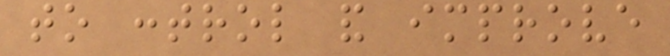to control and improve
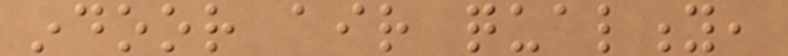indoor air quality,
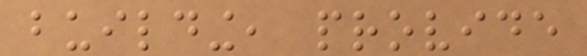building, provide
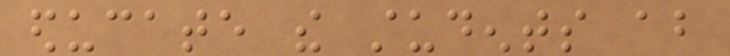educate the students about
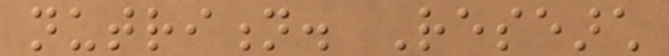nutrition. Research
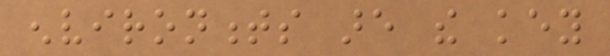environments are the key
